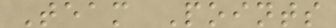Team Points
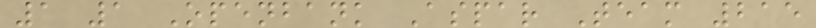1 1 Openbank Aspar Team 215
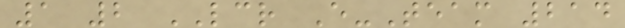1 2 LCR E-Team 214
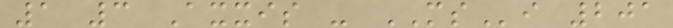1 3 Axxis - MSi 201
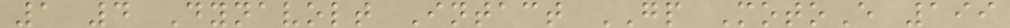1 4 Dynavolt Intact GP MotoE 199
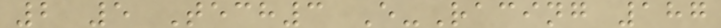2 5 Tech3 E-Racing 187
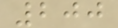200
